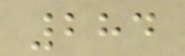284
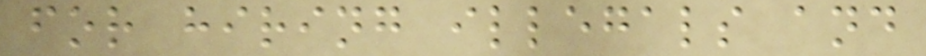for hiring illegals and
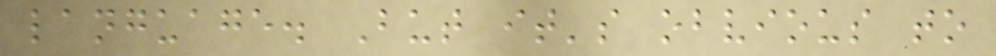language. But it's obvious to
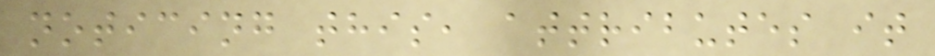noticing this, attributes it
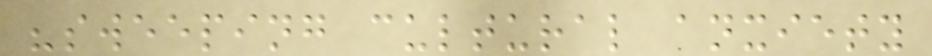"sweeping cultural anxiety
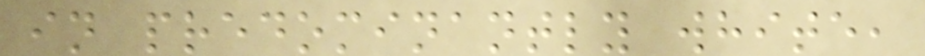in predominantly white,
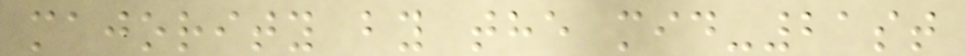majority by the mid-21st
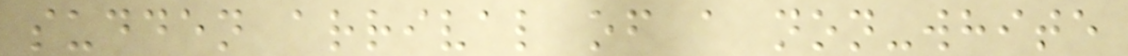sudden arrival of a non-white
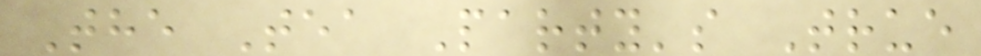The Tea Party's True
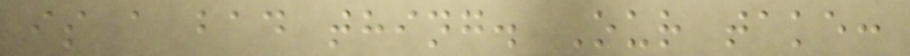is a bad thing. Our take:
